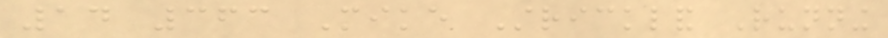14 363 Mike Strickland Running
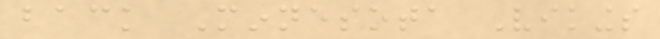back Minnesota Vikings
